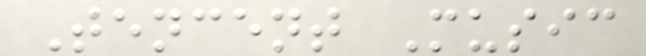Tencent Music
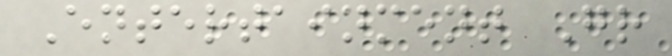Entertainment Gr
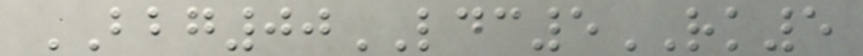BBG00LDC5RK5
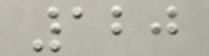120
